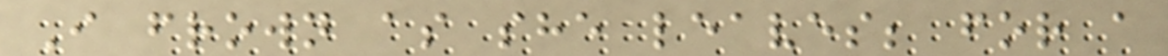I frown as she leaves; for a
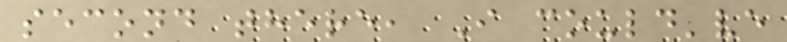second there, I could've
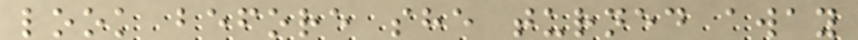look before she turned away
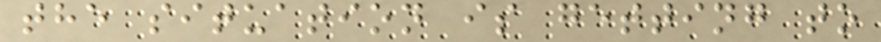the situation is getting to
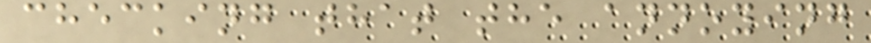checking that the annoying
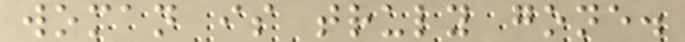woman is truly gone.
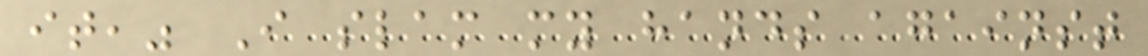it," I slam my hands against
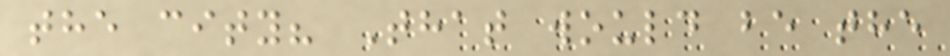the city? That would be the
